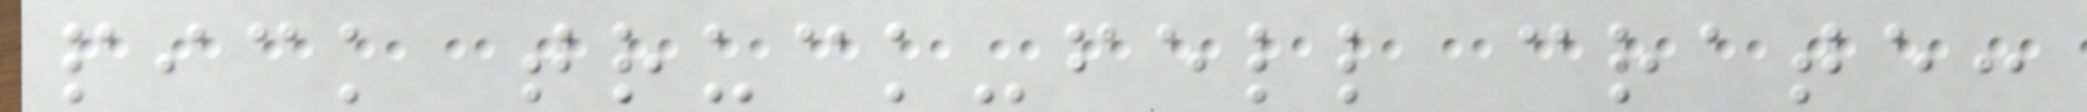pick truck-fell crate:
